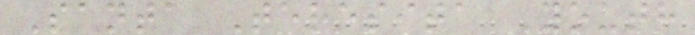Santa Teresita Youth
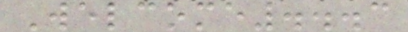Welcome...3
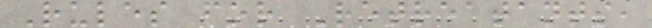Rules for Retreatants,
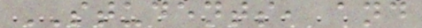STUDENTS, and
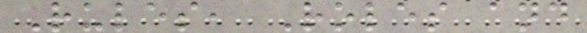Rules, Roles and
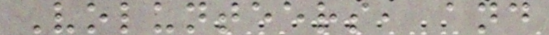Volunteers, and
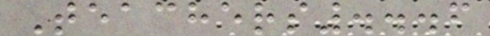Teachers...6
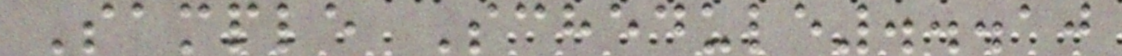Sample Schedule...10
